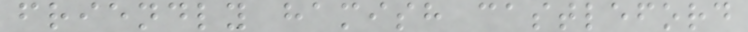friendly hamish castleford
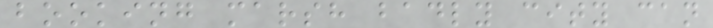booking marsh badly city can
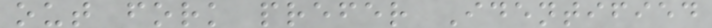out fork prefer Identified
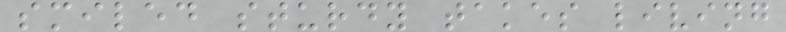smiled sturdy takes living
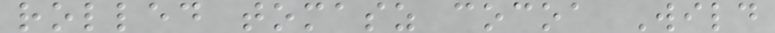rolled tomasz cocoa Wild
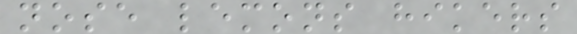nose lemons hikers
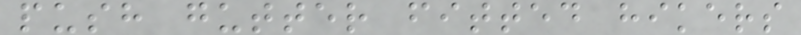push gutter fitted hikers
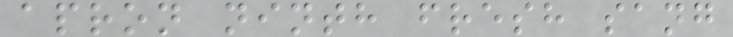apron ninth fresh sang
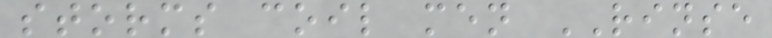storms coil men RINSE
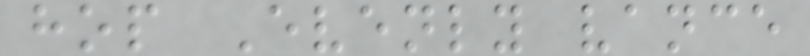hop Evenly vance
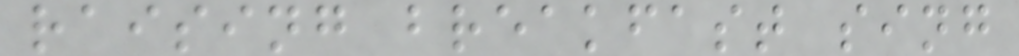raising breakfast sing
